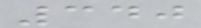340
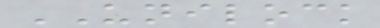UNILOCK
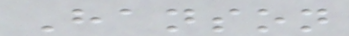Hanson
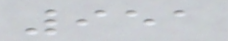951
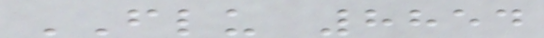FLU 8854
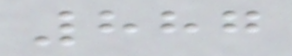887
